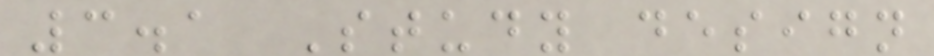3.1 Study design
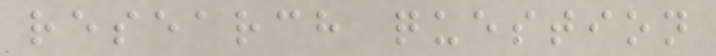research question
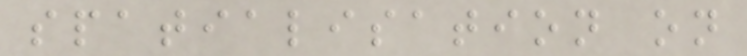spatialisation on
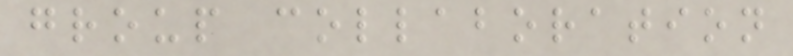group collaboration
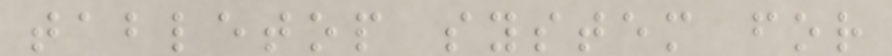tabletop system for
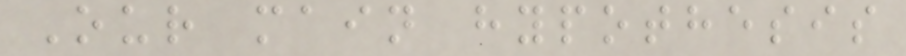Our main hypothesis
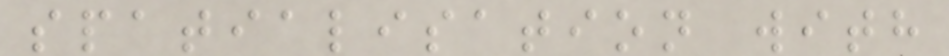spatialisation with
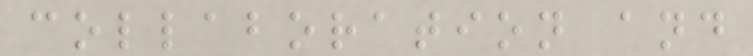collaboration and
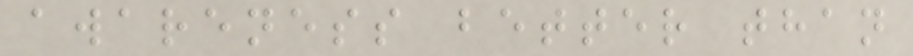awareness better than
